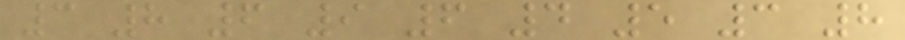3 8 6 9 6 4 5 3 8
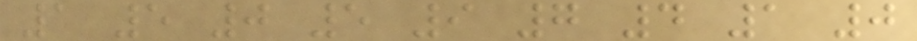1 5 0 5 9 7 4 1 0
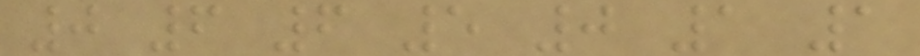0 6 6 5 0 1 1
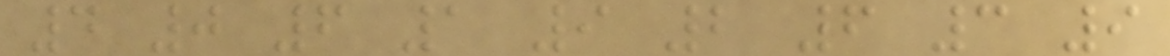4 0 6 1 9 2 6 3 9
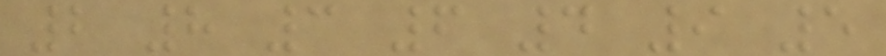2 8 3 6 4 9 5
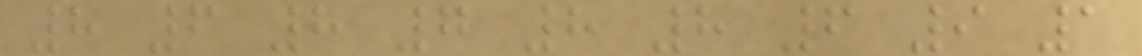8 6 8 7 8 8 6 9 1
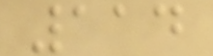114
